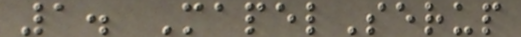1. MapelSerup
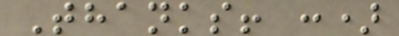Thanks! :)
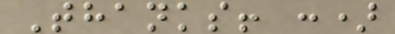Thanks! :)
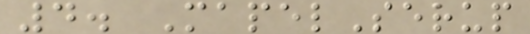4. MapelSerup
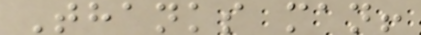Thanks man!
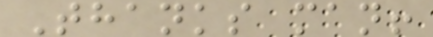Thanks man!
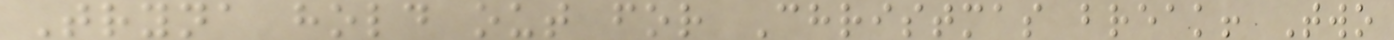Tryna hold out for Christmas break! Two
